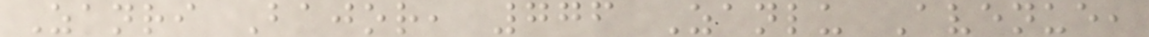Zanri Bajor, 776 Zanlu Avenue,
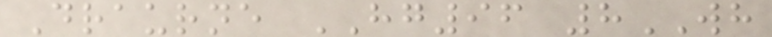Draurne HG96 8WH
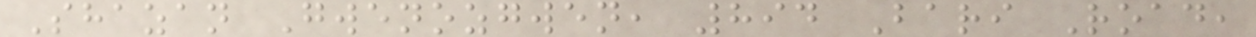Shazan Gwenozgwen, 894 Bari Road,
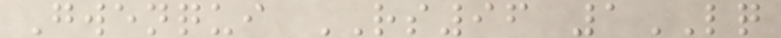Gwenqui RS96 1LQ
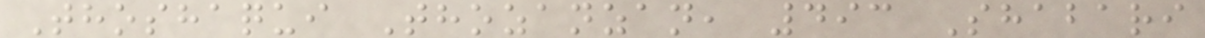Thoshaqui Thozanzan, 493 Shabari
